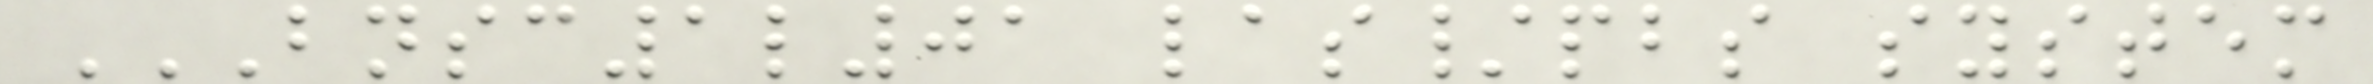BNSC1L01 LAS/PBS SYSTEM
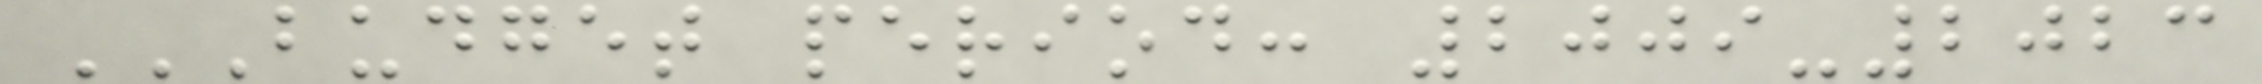BUDGET PERIOD: 2009-2023
